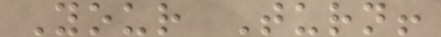Your Turn!
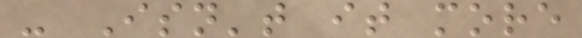- Isn't it more
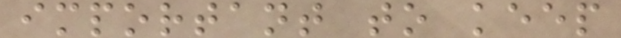important to keep
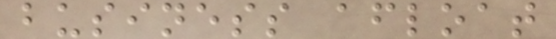business afloat
